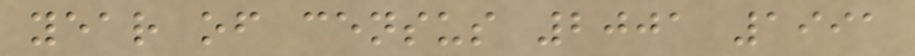year of census 2001 1991
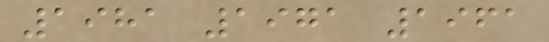1981 1971 1961
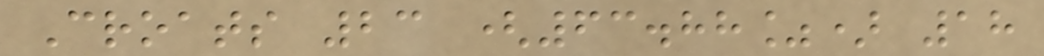Croats 23 (63.88%) 18
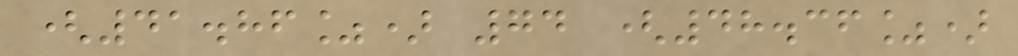(41.86%) 74 (48.36%)
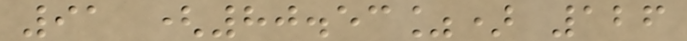91 (80.53%) 126
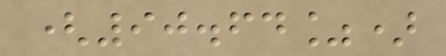(90.64%)
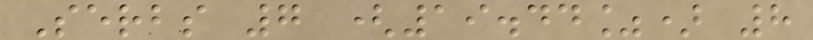Serbs 7 (19.44%) 8
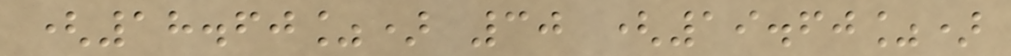(18.60%) 30 (19.60%)
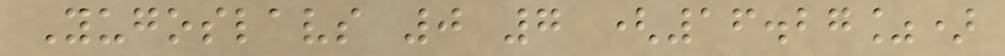Yugoslavs 0 7 (16.27%)
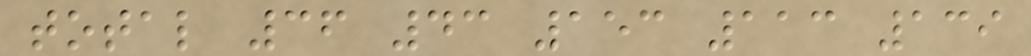total 36 43 153 113 139
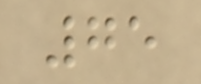75
